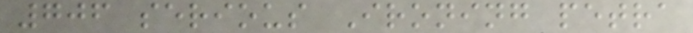706 serious Ironing petra
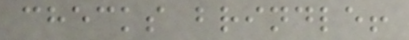checks brindle!
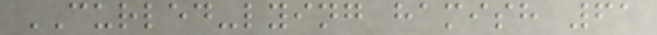CURLED-lying hamish 61
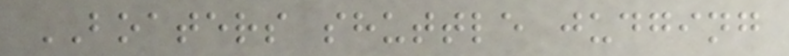BOATERS shuttle judging
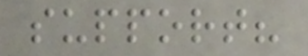support?
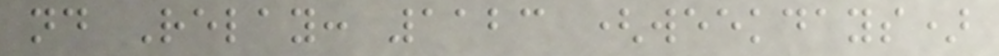nd Relay: 1123 (weekdays)
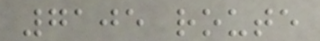7105 route
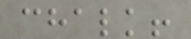chalk!
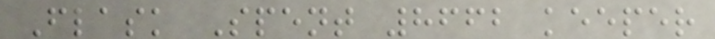Flask Spent 8662 keeper
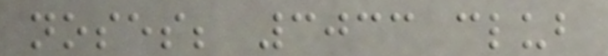noses; 3033 club
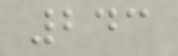243
